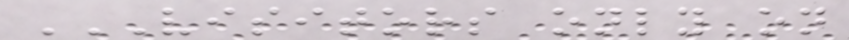VISITORS ONLY ON
